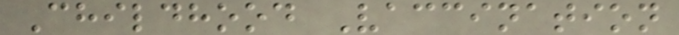Childhood Vaccination
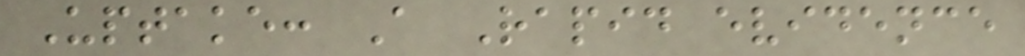Uptake: A Rapid evidence
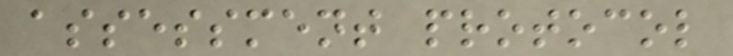assessment protocol
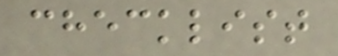checklist
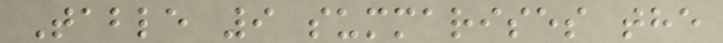Table 9 summarises the
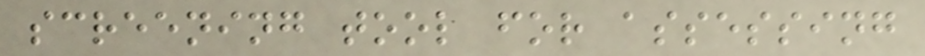screening tool for assessing
